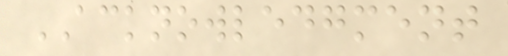ACKNOWLEDGMENT
